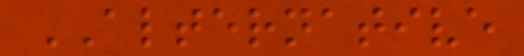ALTERNATIVE
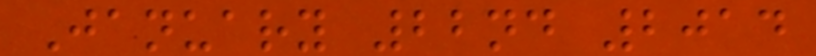January 22nd 2014
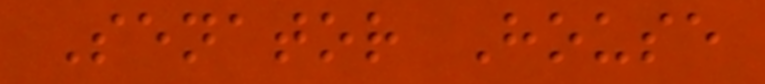Senator House
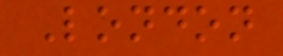London
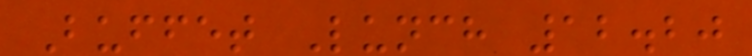Buffet Lunch 12.20
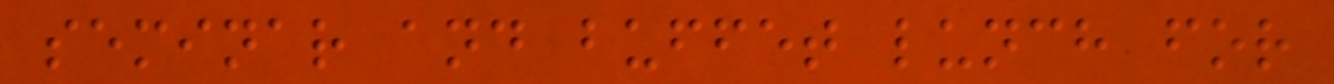seminar and buffet lunch for
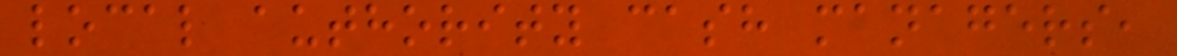local authority cash managers,
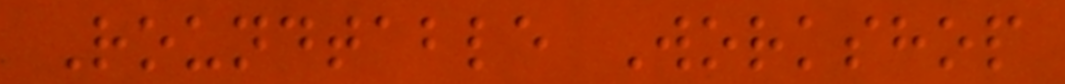Roundtable Workshop
